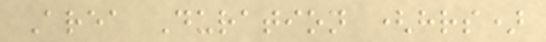Area Duration (hrs)
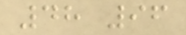48 96
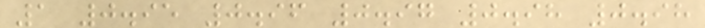1 0.95 0.96 0.97 0.98 0.98
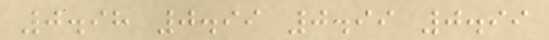0.98 0.99 0.99 0.99
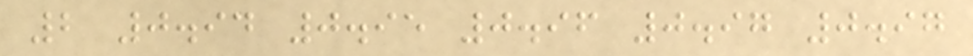2 0.94 0.95 0.96 0.97 0.97
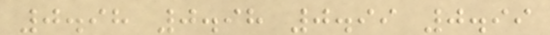0.98 0.98 0.99 0.99
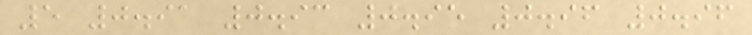5 0.91 0.93 0.95 0.96 0.96
